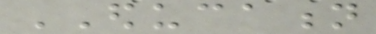EDUCATION
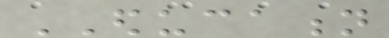EDUCATION
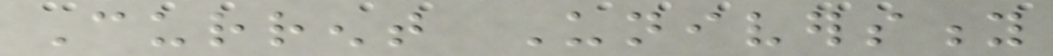Current University
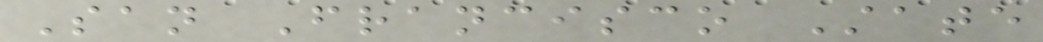San Francisco State
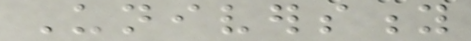University
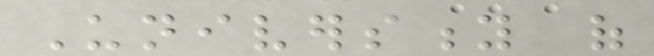University of
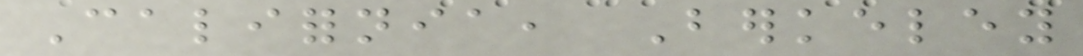California, Berkeley
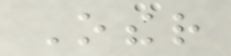Other
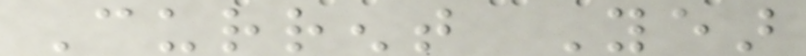Current Year
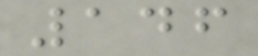146
